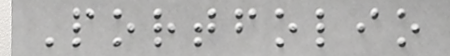Portfolio
